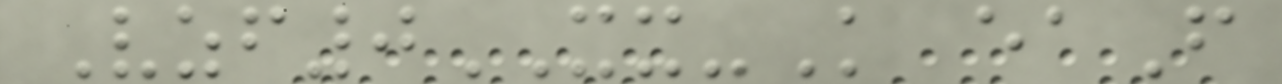Vzf0XX-K eaF
